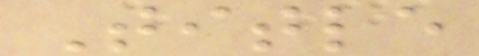Title
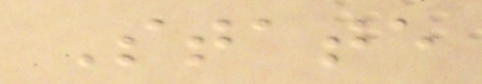State
